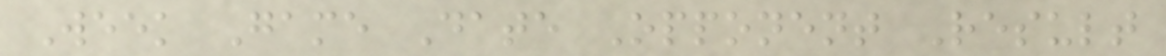Week Game Date Opponent Result
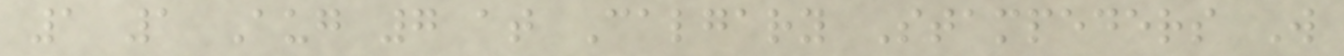1 1 Aug 7 at Calgary Stampeders W
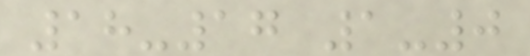18-17 1-0
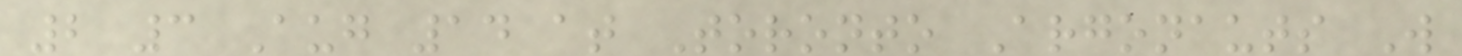2 3 Aug 14 at Toronto Argonauts W
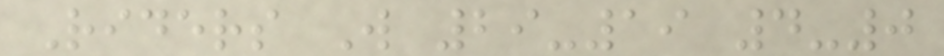Riders W 29-19 4-0
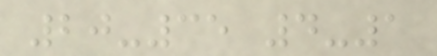20-35 4-1
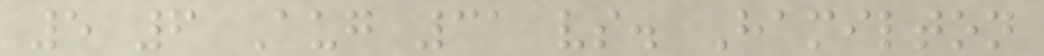5 6 Aug 31 vs. Hamilton
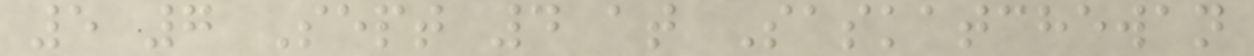5 7 Sept 4 at Saskatchewan
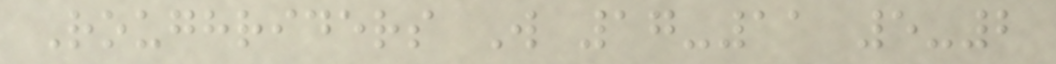Roughriders W 17-11 5-2
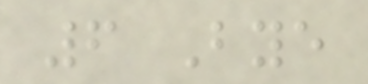6 Bye
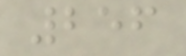256
